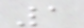1
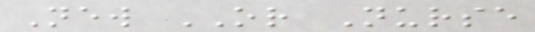New OR Nurse
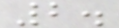2.
